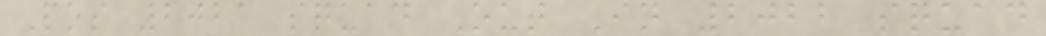Pos 2021 squad Out In 2022 squad
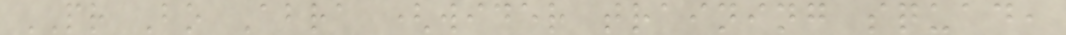PR Bo Abra (wider training squad,
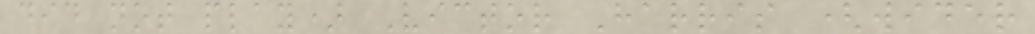did not play) Victor Harris (wider
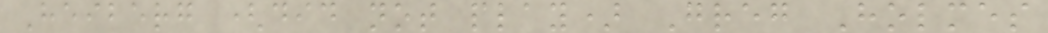Heiberg (did not play) Greg Holmes
